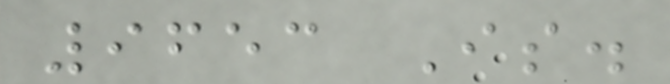9653 Is.
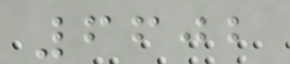6602
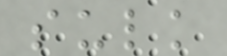sulk
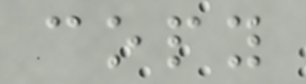copy
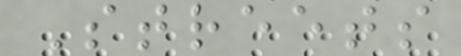Streets
